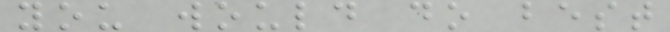you would do best
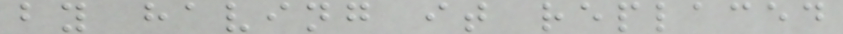by having it replaced
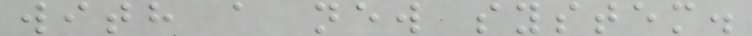with a new system.
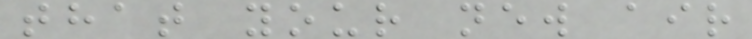that your new air
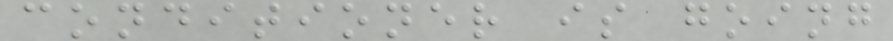conditioner is going
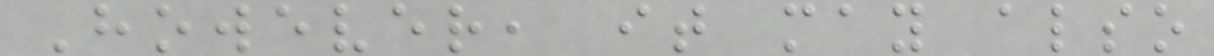However, it may also
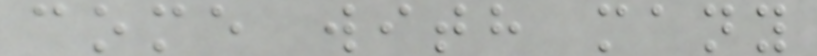come with many
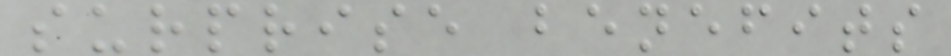surprise benefits
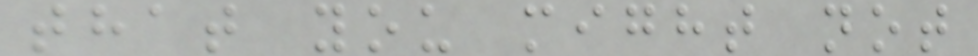that you might not
